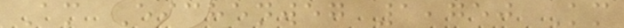Am Eichenweg 1,750 Km
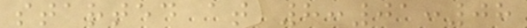started at 8:01:08
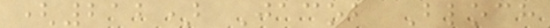(212) Jacob Bloch
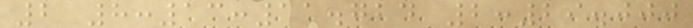2 8:13:11.724 2:29.000
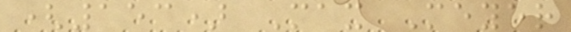(153) Max Meyer
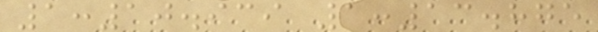1:10.939 1:13.875
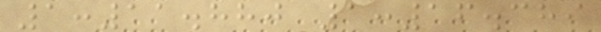1:11.880 1:16.389
